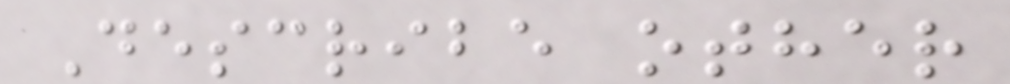Describe other
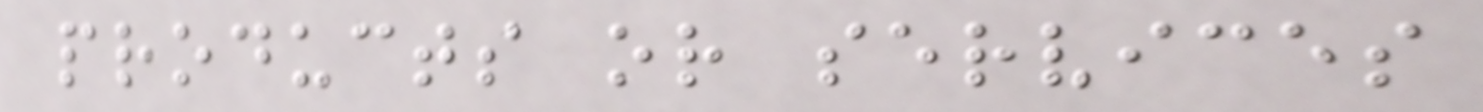products or services
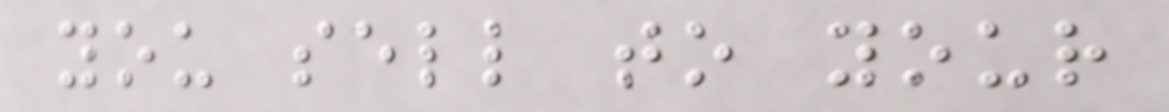you sell to your
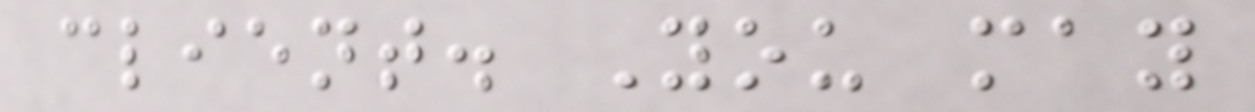client. You may
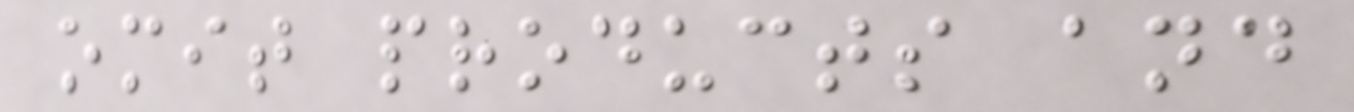omit products and
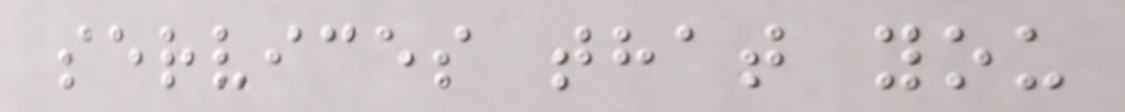services that you
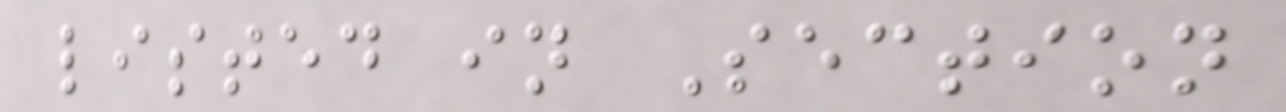listed in Section
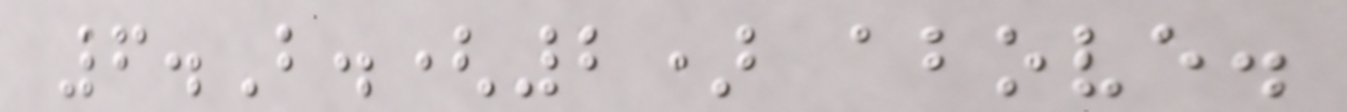6.B.(2) above.
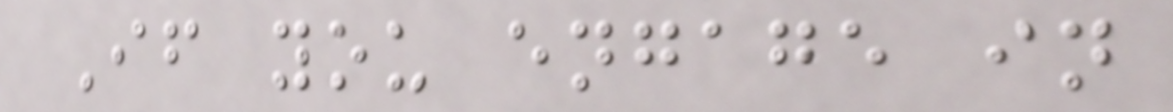If you engage in
